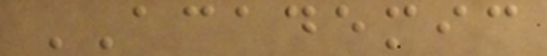ACADEMIC
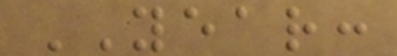YEAR:
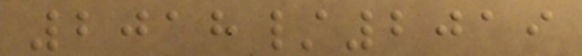2018/2019
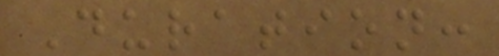Duration:
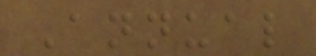Annual
